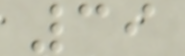39
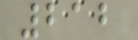212
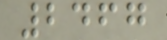2467
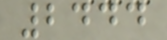2444
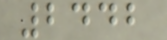2442
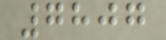7807
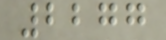2277
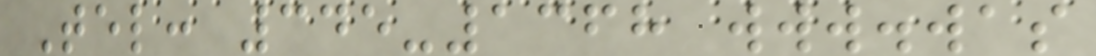Tel: 345-1368 www.was
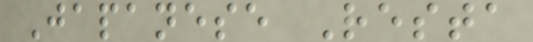Japanese Resta
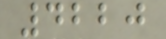4220
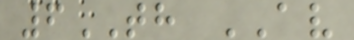6TH AV
